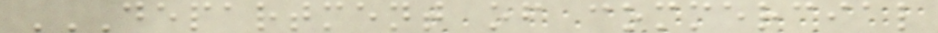DEPARTMENT OF COMMERCIAL
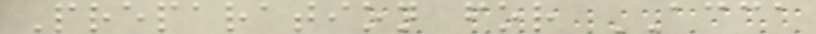Preparation for ACCA
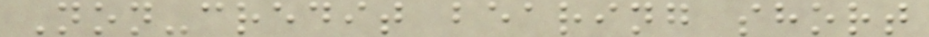Non-credit bearing short
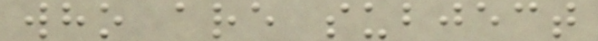who are subject
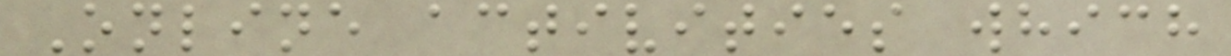Online activities which
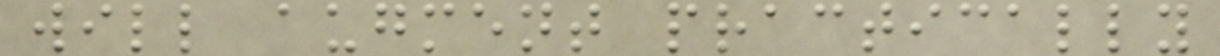will augment practically
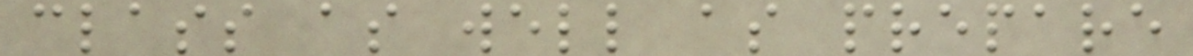class as well as prepare
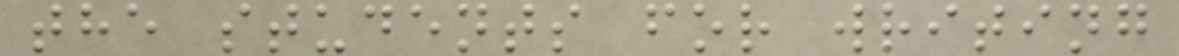the students for writing
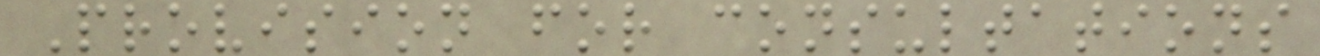Provision for consultations
